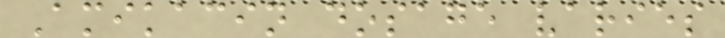Amikacin dosage varies
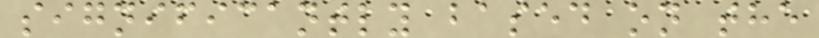significantly based on the
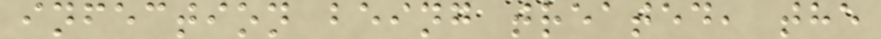infection being treated, the
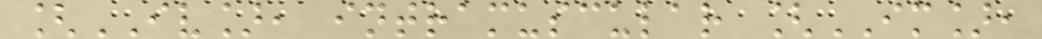[IV], intramuscular [IM],
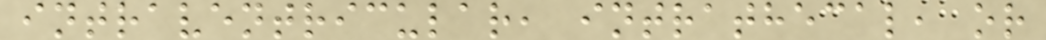intraventricular, intrathecal, or
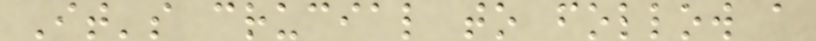It's crucial to follow a
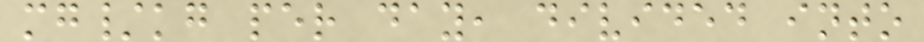mg/kg per day, divided into
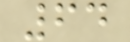64
